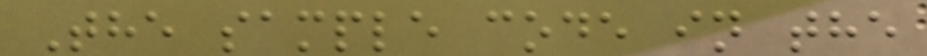The sample code in the
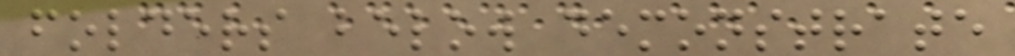folders below demonstrate
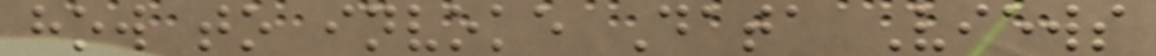how to invoke Data Views
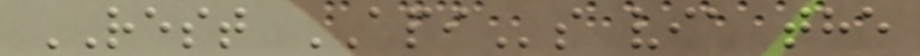REST APIs via the
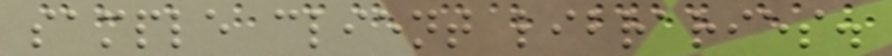sample client libraries.
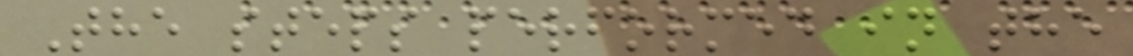The steps performed in the
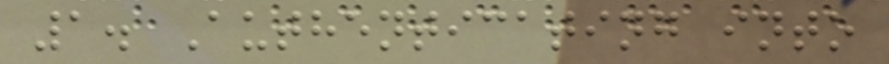1. Authenticating into
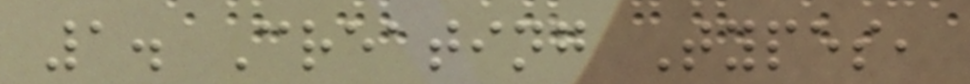1. Creating Types,
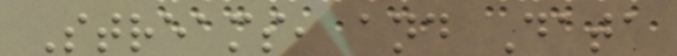Streams, and Data
